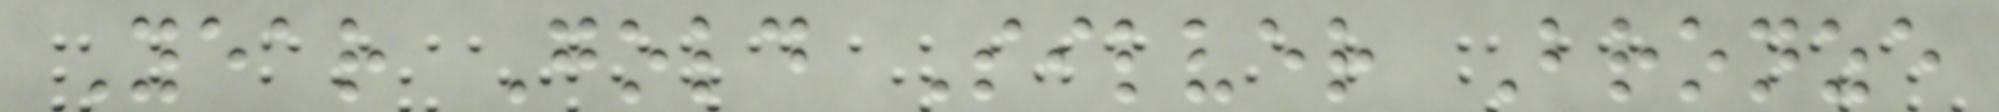Year Gold Silver Bronze
